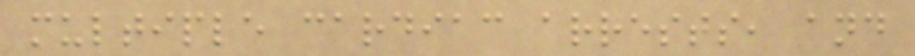multiple cardiac arrests, and
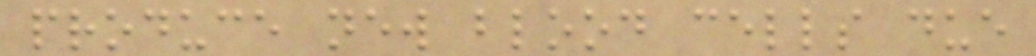produce new blood cells due
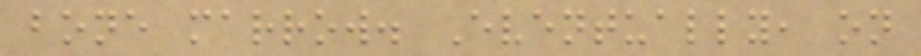bone marrow. Eventually, on
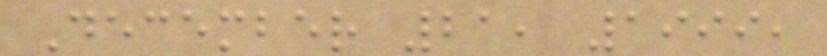December 21, 1999,
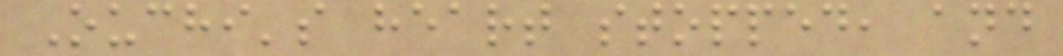Ouchi's heart stopped, and
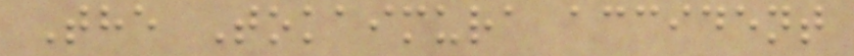The Tokaimura accident
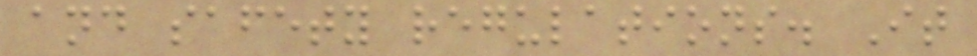and safety regulations. It
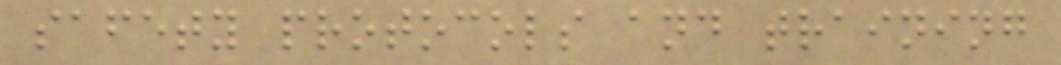safety protocols and training
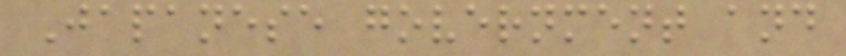Japanese government and
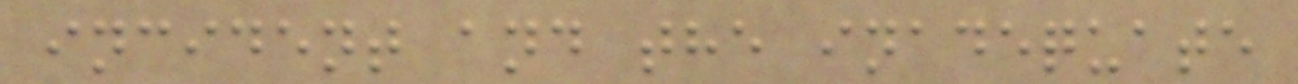incident and the inadequate
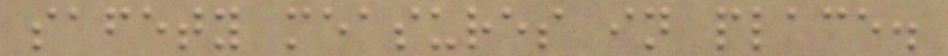safety measures in place.
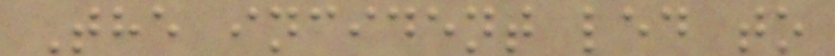The incident led to
